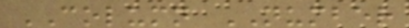COLUMN NUMBER
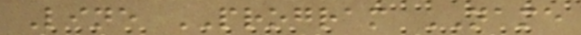Line PROGRAM NAME
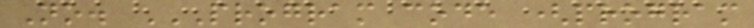No. PROGRAM CODE (PROGRAM
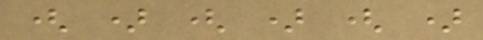( ) ( ) ( )
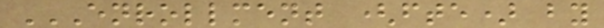ENROLLMENT (FTE) BY
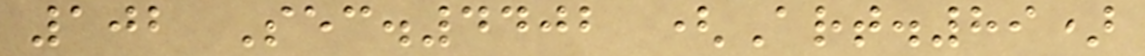102 Sec.4402 (Art.89)
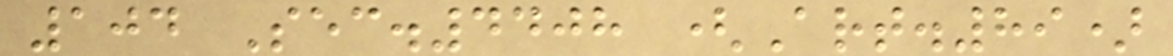104 Sec.4408 (Art.89)
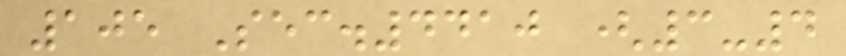105 Sec.4410 (3-4
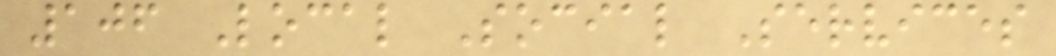106 Local Social Services
